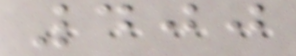400
